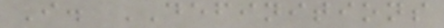I. DEFINITIONS
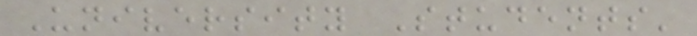University Students'
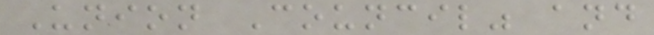Union Council" and
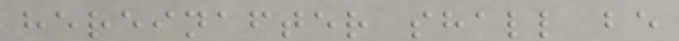hereinafter shall be
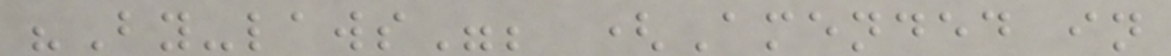"By-laws"; (Amended in
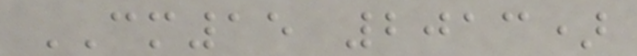CM15 2013)
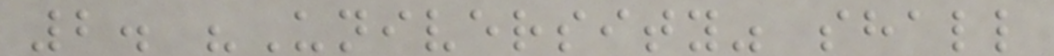2. "University" shall
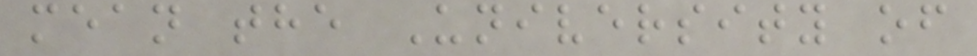mean the University of
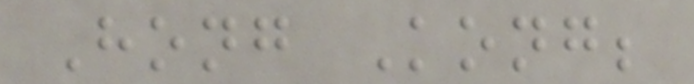Hong Kong;
